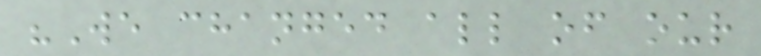"We changed all of our
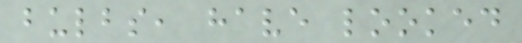bulbs, have looked
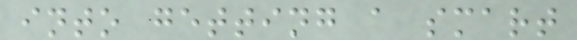into getting a smart
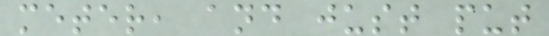meter, and just put
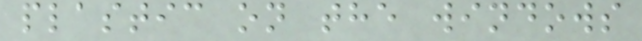plastic on the windows
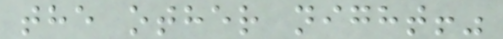the other night!"
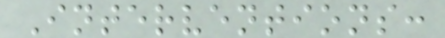Interventions:
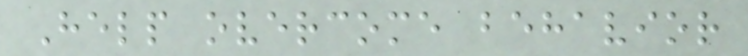Help overcome behavior
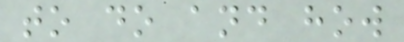to do and how
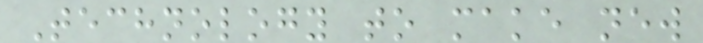Technology to make new
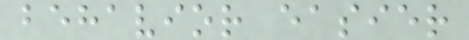behavior easier
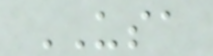USA
